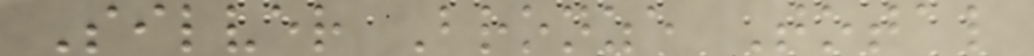Silver Bronze Total
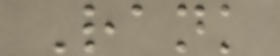Rank
